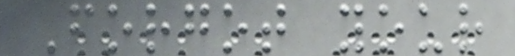Forgot your
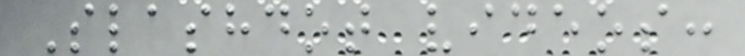Slashdot videos:
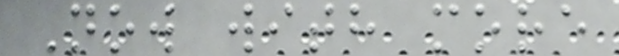Now with more
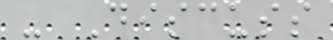- Discuss
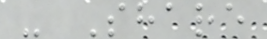- Share
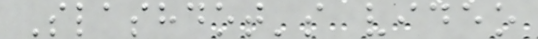Slashdot's video
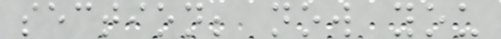section; now you
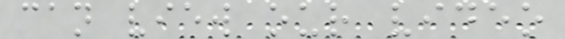can view our video
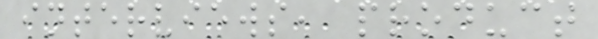interviews, product
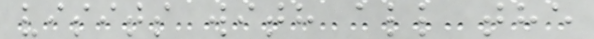visits with all the
